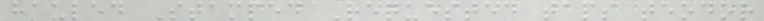hauled Stamped Requested taps teodor
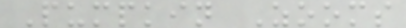Pumpkin Zooms
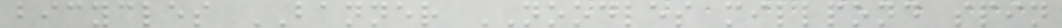bicycles BANNER NOODLES millpond spin
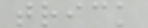trick
